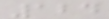124
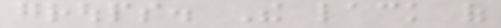groups. The lack of
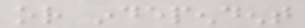or independent
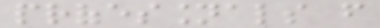professionals from
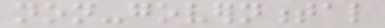non-governmental
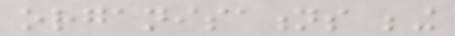organisations being
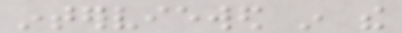interviewed in the
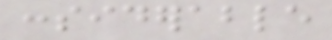considerable
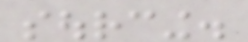sourcing.
